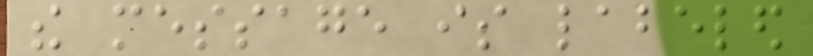the message is labeled
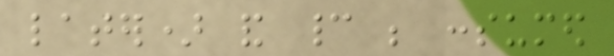later) and cannot be consumed
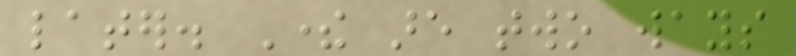later. There are two ways
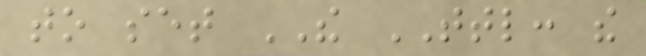to set THE TTL: the
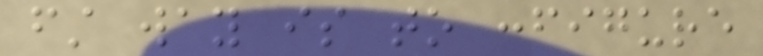first way is to configure
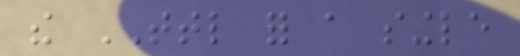the TTL for a single
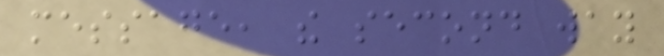message, the second way
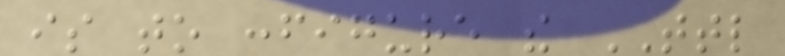is to configure the TTL
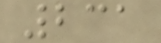231
